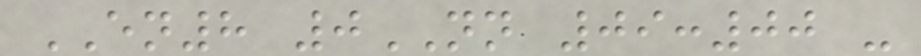EN8 0NN 09:00 -
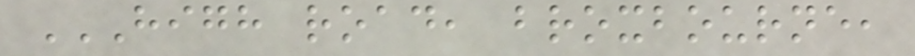HIGH ROAD, BROXBOURNE,
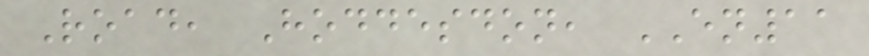Road, Hoddesdon, EN11
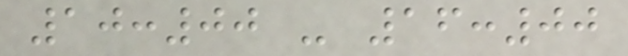10:00 - 16:00
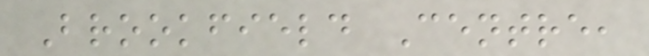Brookfield Centre,
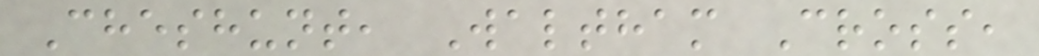Cheshunt, Waltham Cross,
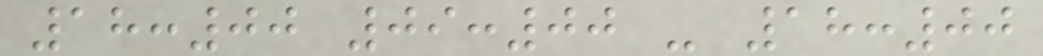18:00 09:00 - 18:00
